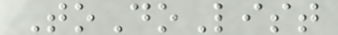ToDoList
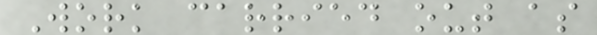Work carried out as
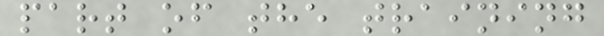part of the training
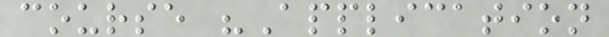course "Application
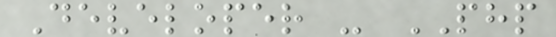Developer - PHP
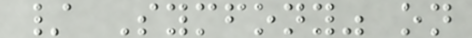/ Symfony" on
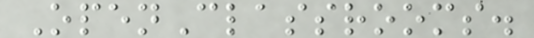OpenClassrooms.
